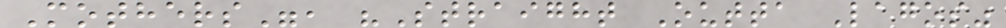Mothers", "Straight Outta Lagos"
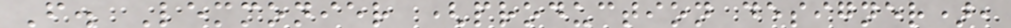F. Lemmonier (production designer),
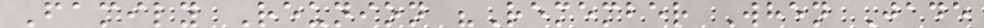Family Reunion "Remember When Jade
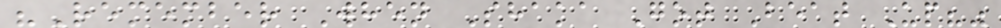"Remember When Shaka Got Beat Up?"
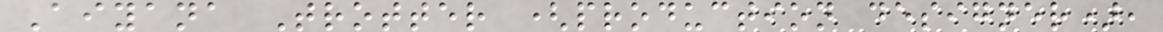Aiyana Trotter (production designer),
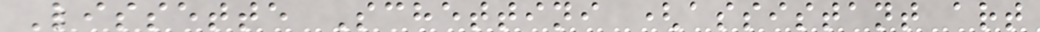Lissette Schettini (assistant art
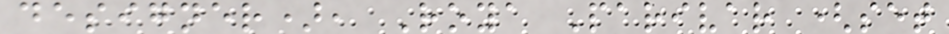designer), Roya Parivar (set
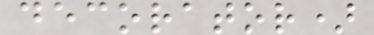decorator)
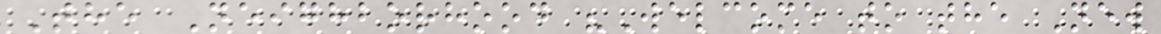The Neighborhood "Welcome to the New
